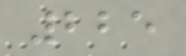225
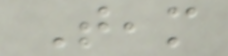Team
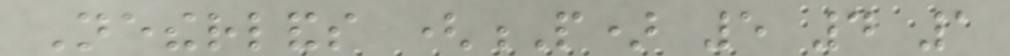Netherlands (P) 5 4 1
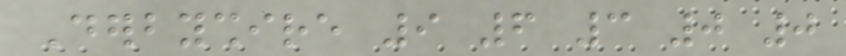Derbyshire 9 6 3 0 0
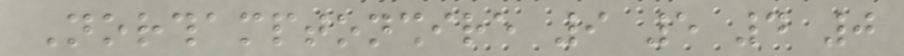Northamptonshire 9 5 4 0
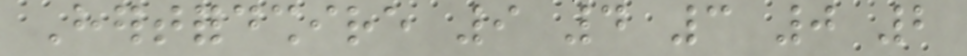Hertfordshire 9 4 3 0 2
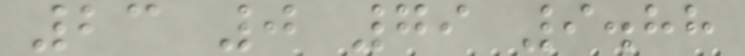23 0 79 9.88
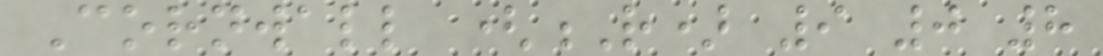Cornwall (R) 9 0 8
